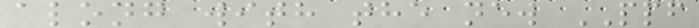along with the new PPF
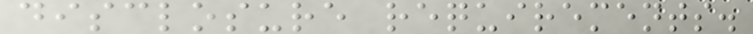disclosure requirements.
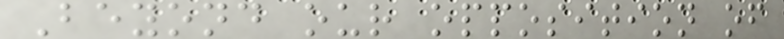Beyond our opposition of
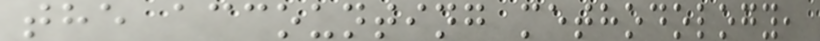the accounting methodology,
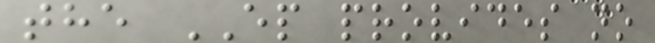the EP provides no
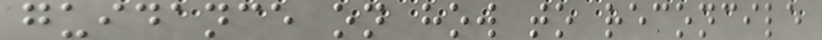guidance on how to reconcile
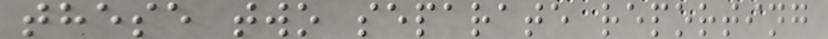these two separate reporting
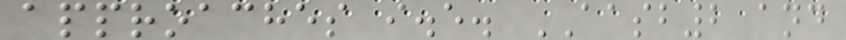approaches i.e. AASB2 and
